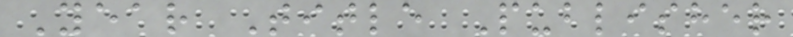Year Title Publisher
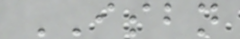ISBN
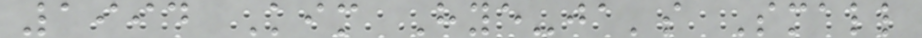1994 Kim Hye-ja's Small
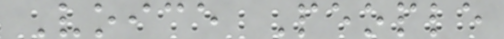Voice People
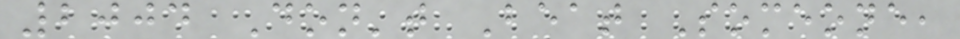2004 Don't Beat Someone,
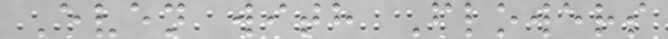Even with Flowers
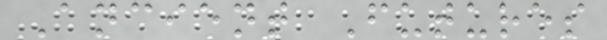Ancient Futures
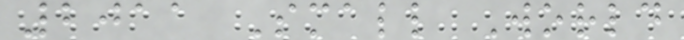2011 Small World
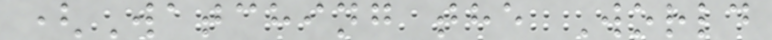(Watching the World
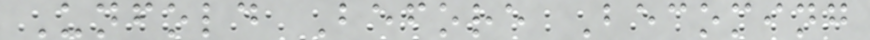Unfold Before Becoming
